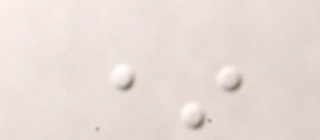*
